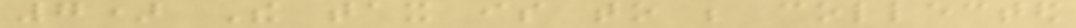7) The tax is to be collected
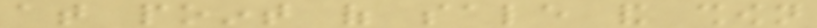at point of sale and shown
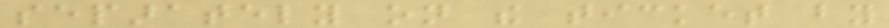separately on the ticket by
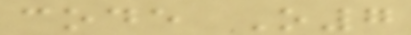code O7
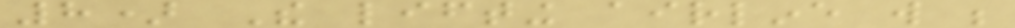8) The lifting airline will be
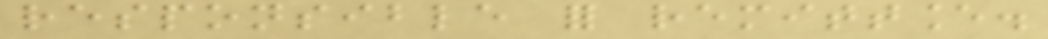responsible for remittance.
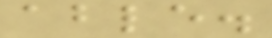able.
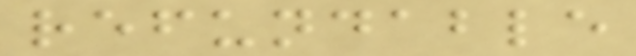refundable
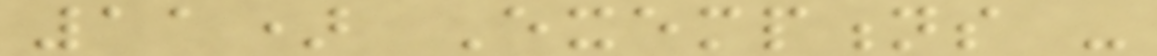11) Exemptions -
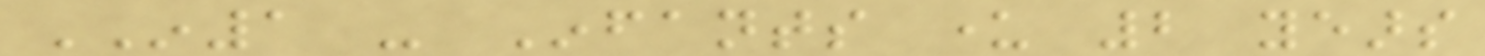IN1 - Infants under 2 years
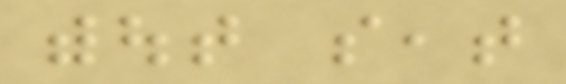without seat
